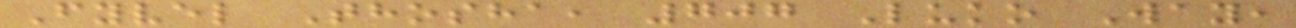Fyvel Thosha, 707 Luko Way,
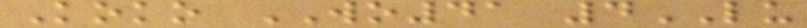Koko WO41 4LU
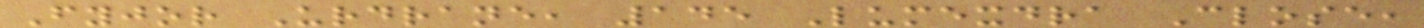Fyjor Urdrane, 145 Lumexdra Close,
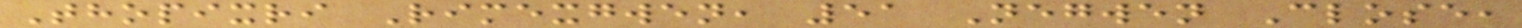Thopixri Rimexgwen, 51 Negwen Close,
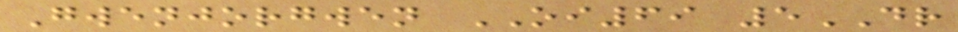Gwenjorgwen OI69 5DR
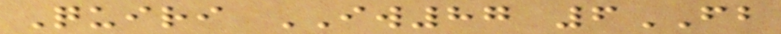Quiri IW87 6FB
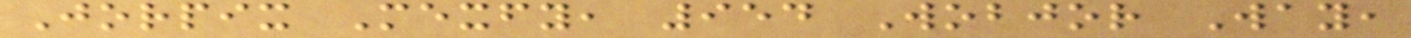Jorpix Mexfy, 954 Wobjor Way,
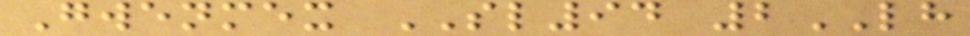Gwenmex SL94 2LH
